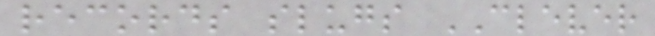records slugs CLEVER
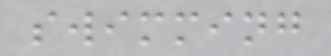swimming
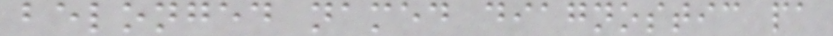belonged named diagnostic pa
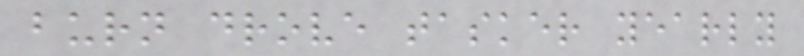burn drove tasker yearly
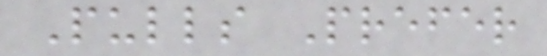Pulls Prefer
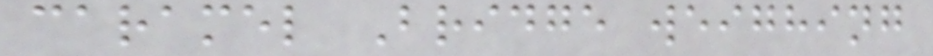caramel Bridge weighing
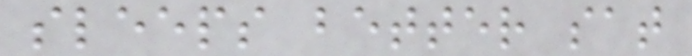sleeps better sat
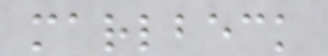marlbeck
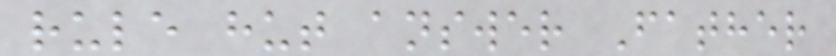rule hut answer Father
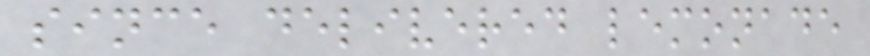since delivered lemonade
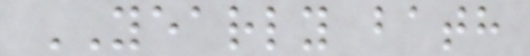YEARLY bath
